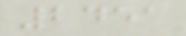2451
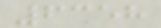6358
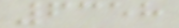6358
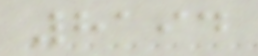8194
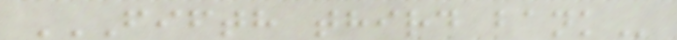FIFTH THIRD BANK
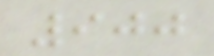900
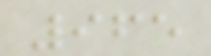965
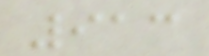913
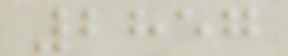2857
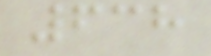638
